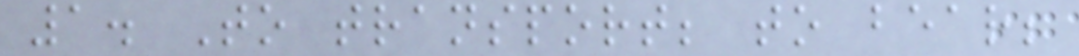1. To transport; to bear;
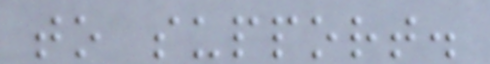to support.
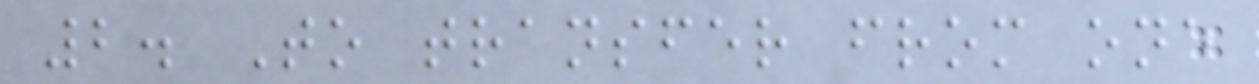2. To transfer from one
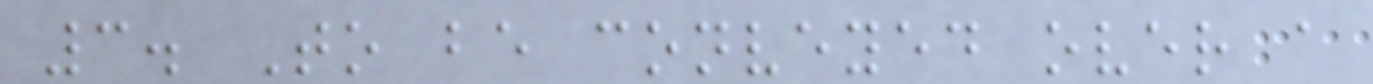3. To be conveyed over a
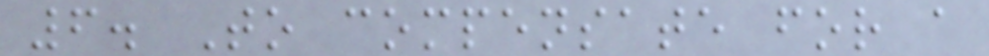6. To compensate for a
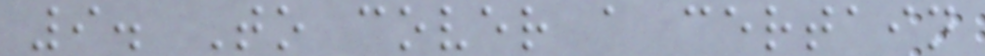9. To cover a certain
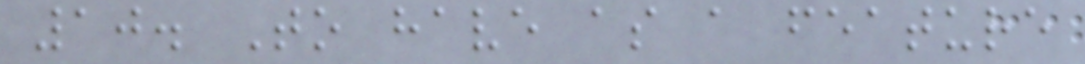10. To have as a feature
